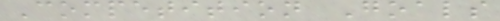Competition Goals
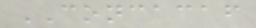CONCACAF
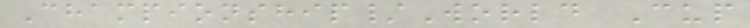Championship/World Cup
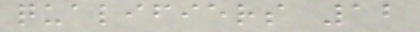qualifiers 12
